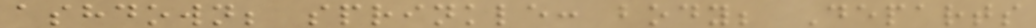ashdown; sprinkle: body; Departs
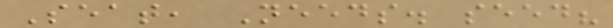Seat, Needs. seed?
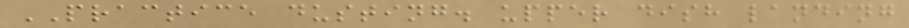PRACTICE dusting. upper dish landing
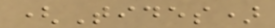(Tides)
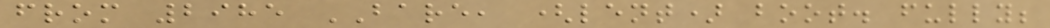from 2985 BARE, (lent) boot. fully;
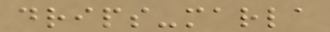drips-marla
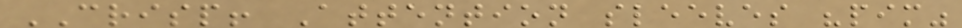CRISP! Attention sleeves "pim"
